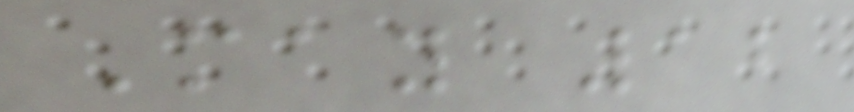May 12
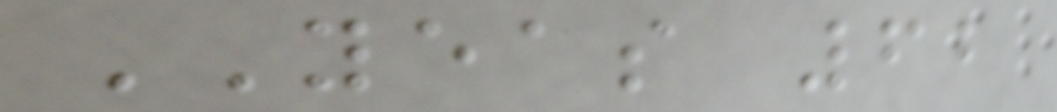YEAS 62
